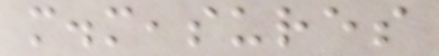m.measures
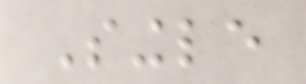Single
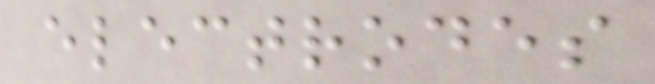electrodes
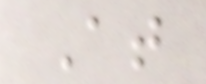At
